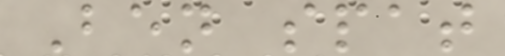Ben spat
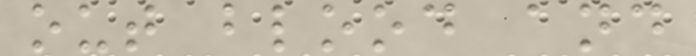out blood and
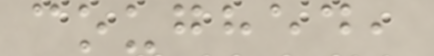coughed,
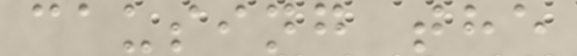causing the
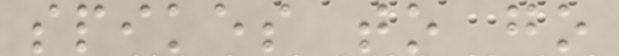spikes to go
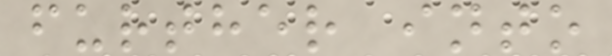further into
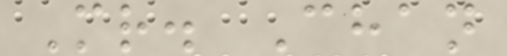Mr. Chan
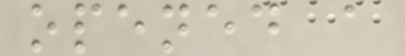opened a
